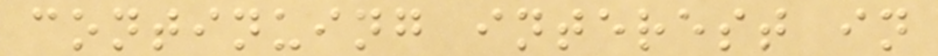continuing interest in
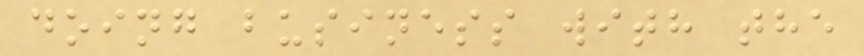doing business with the
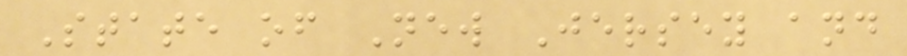State of New Jersey and
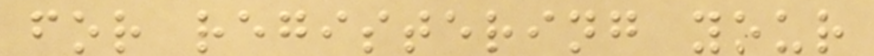for registering your
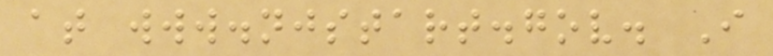at www.njstart.gov. I
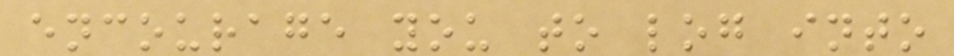encourage you to log into
